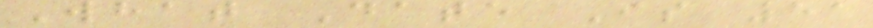What Date Is 51
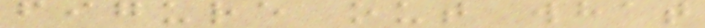figure out what
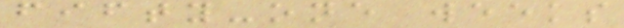fifty-one weeks
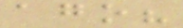ago?
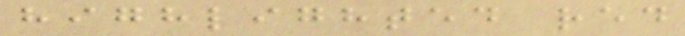highlighted red
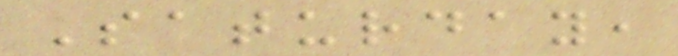Saturday,
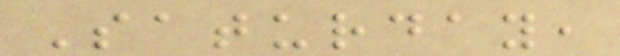Saturday,
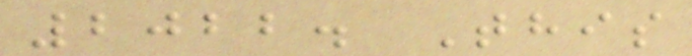2022. This
